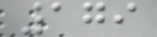179
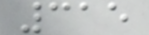315
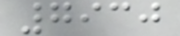7930
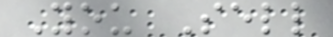You Sell
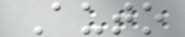Auto
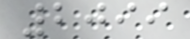2099
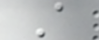A
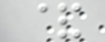&
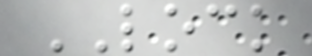LOCK
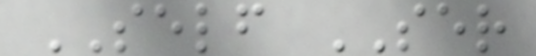SELF SER
